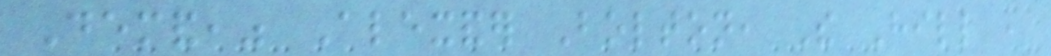Demand," Alexander Bolton, The Hill ,
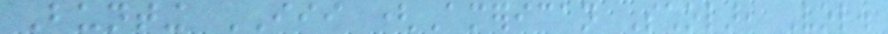Bunting III (American Scholar, Vol.
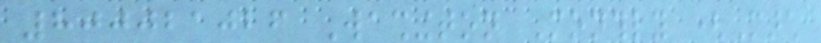800021026 Washington Monthly (March
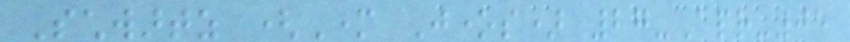Schwartz (Mother Jones) 27-Apr-05
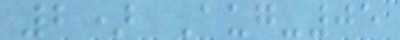2) Aug-05
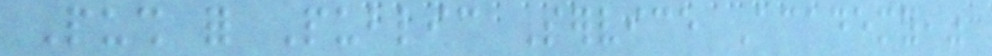Push for Public Service Academy,"
